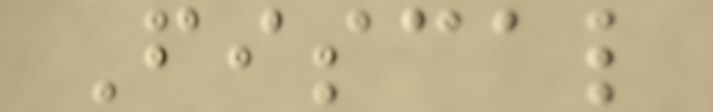Fiscal
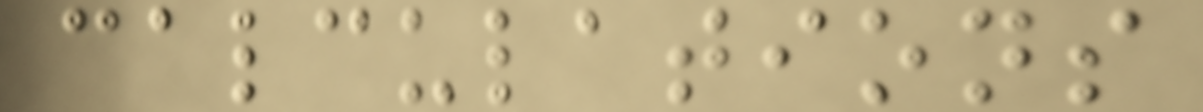calculations
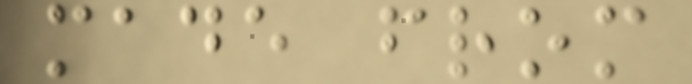made from
